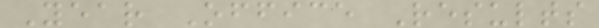Year Office Results
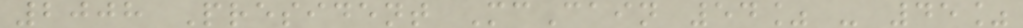2008 President McCain 54% - 45%
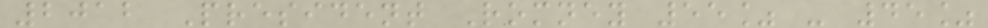2012 President Romney 55% - 45%
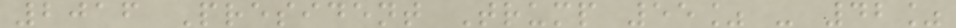2016 President Trump 55% - 42%
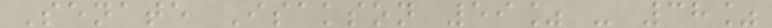Senate Isakson 59% - 38%
